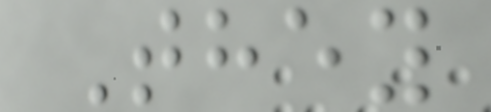They
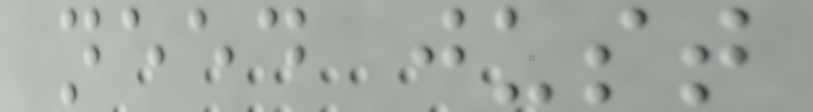need just
